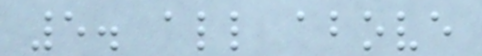5. all above
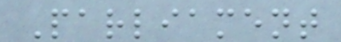Parliament
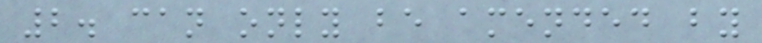2. can only be amended by
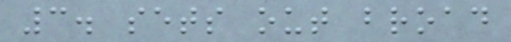3. sets out broad
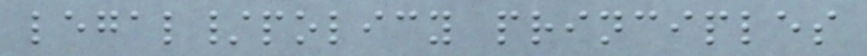legal/policy principles
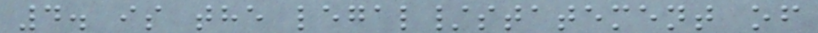4. is the legal/statement of
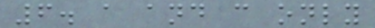6. a and c only
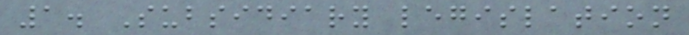1. Subsidiary legislation
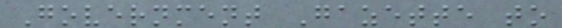Government Gazette to
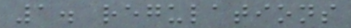1. regulations
